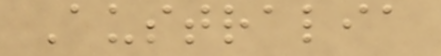Australia
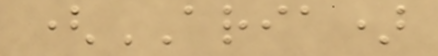(ARIA)
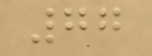77
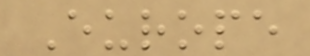Europe
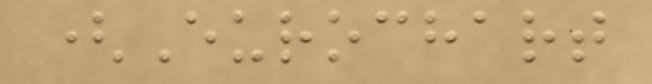(Eurochart
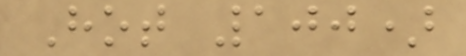Hot 100)
